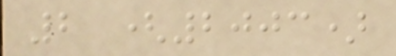2 (2003)
